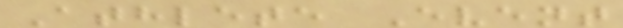Athlete Event
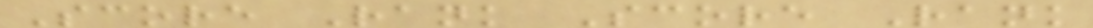Score Rank Score Rank
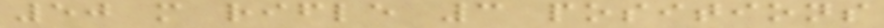50 m rifle 3 positions
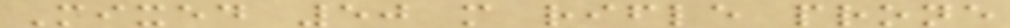Mixed 50 m rifle prone
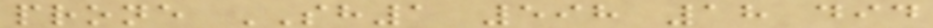prone SH1 598 18 did
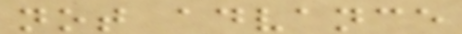not advance
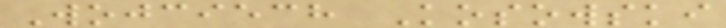Wojciech Kosowski
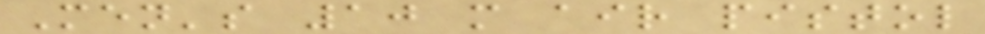Men's 10 m air pistol
